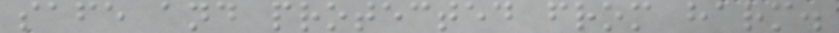safe and protected from harm.
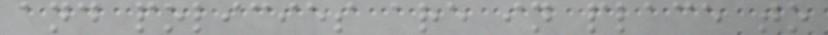and policies are in place to
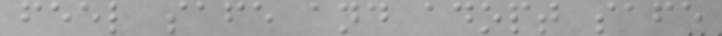feel safe and adopt safe
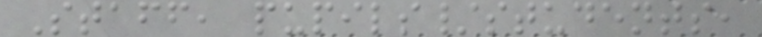Staff, pupils/students,
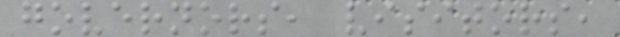governors, visitors,
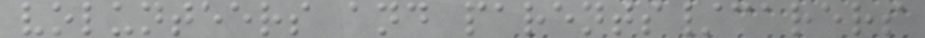volunteers and parents/carers
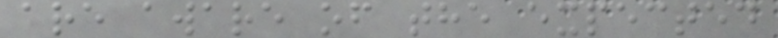are aware of the expected
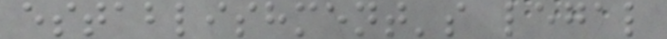establishment's legal
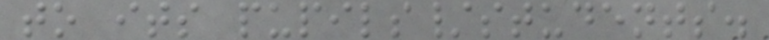to its pupils/students.
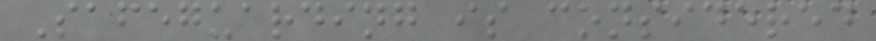Safeguarding is considered
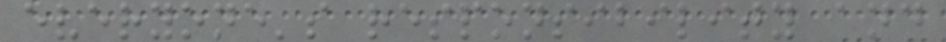everyone's responsibility and
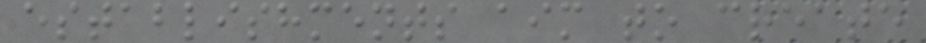establishments aim to create
